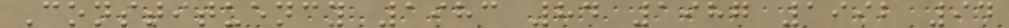Constituency 1983 84 1987 1992 94
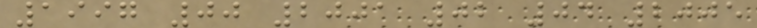1997 00 2001 02 04 2005
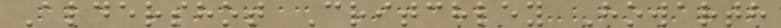Aldershot Critchley Howarth
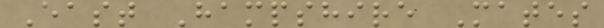East Hampshire Mates
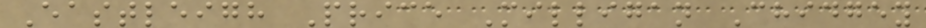Eastleigh Price Milligan Chidgey
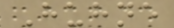Huhne
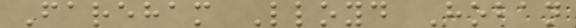Fareham Lloyd Hoban
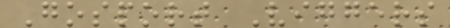Gosport Viggers
